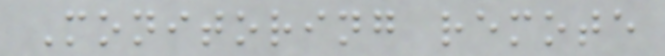Monitoring remote
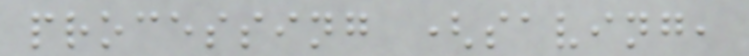processing (saving,
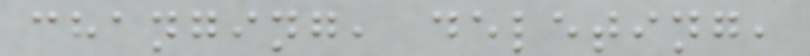changing, deleting,
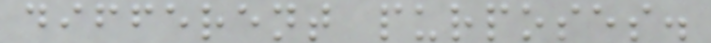different purposes.
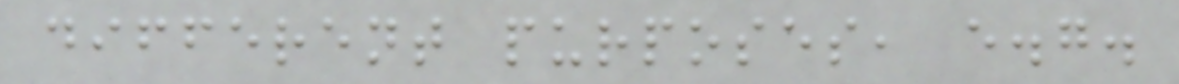different purposes, e.g.
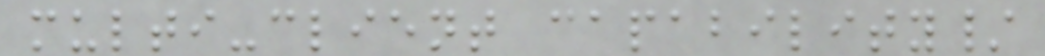multi-client capability/
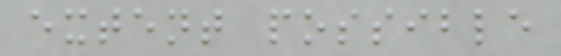extent possible
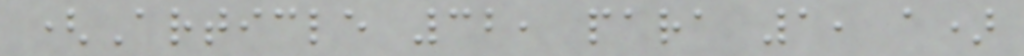(Article 32, para 1, a)
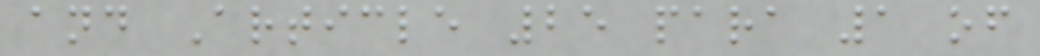and Article 25 para 1 of
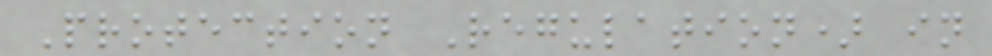Protection Regulation) in
